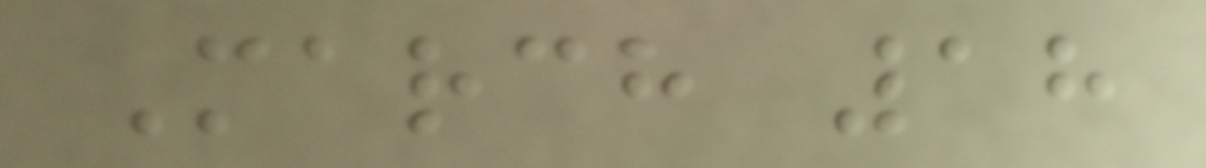March 18
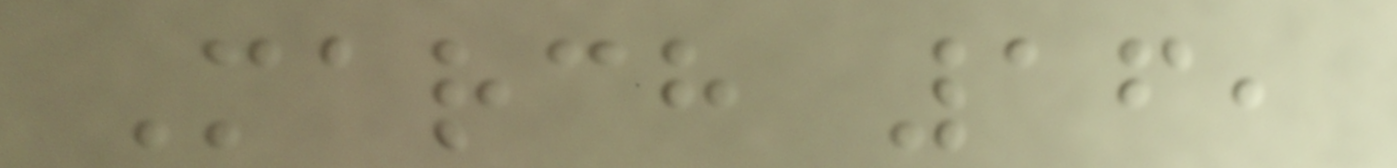March 16,
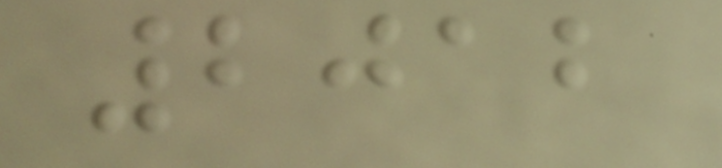2012
